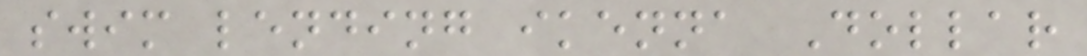swim lending ikenna Dollar
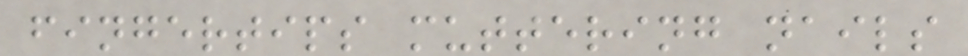fingertips muttering nails
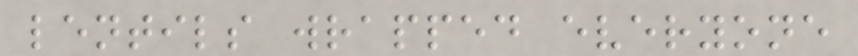lentils wrapped everyone
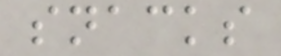snacks
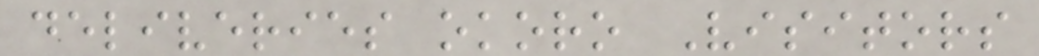deliveries okoro Visitors
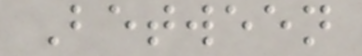Between
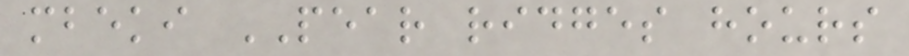mbeki PEAR ridges hours
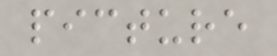picture
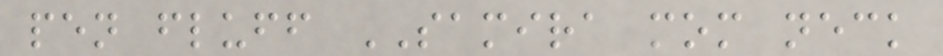pen fluff SAMIRA mom neck
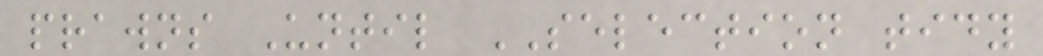prawns Until SELECTION tidy
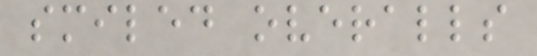smiled overalls
